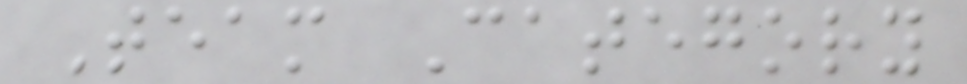Team Category
